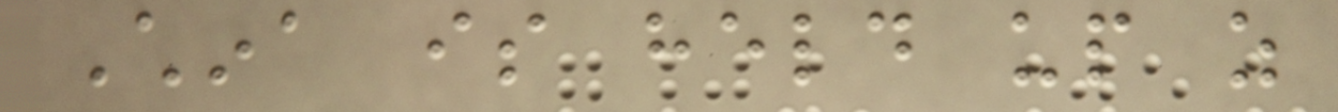China is held up as
